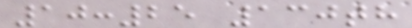10:25 130th
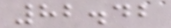82.42
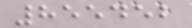855452
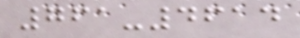761-4614
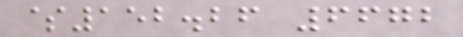$152.26 6672
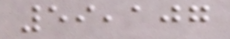59,107
